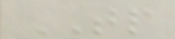TP
